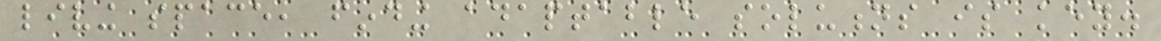living space, finding adaptable solutions is key.
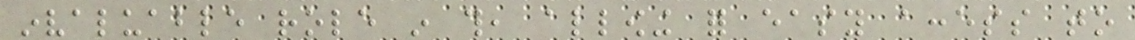invaluable role in this, allowing for easy access to
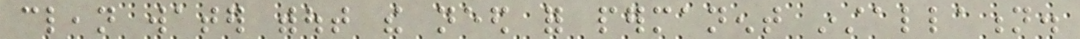clean water without the need for permanent installation.
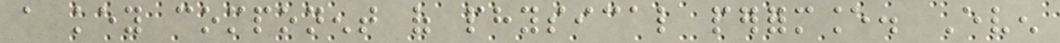a key component of physical performance. Even
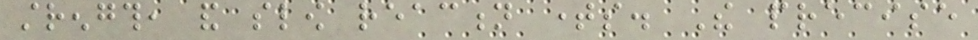strength, and slow reaction times. The precise
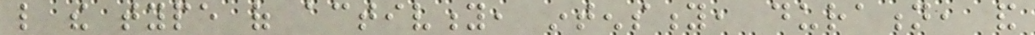like the type of activity, intensity, duration, and
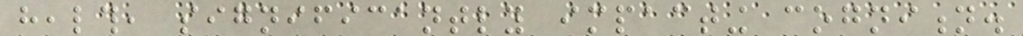health, significantly impacting cognition.
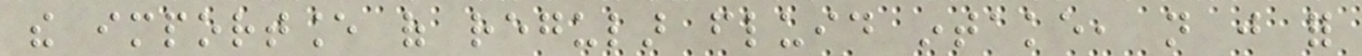the importance of regular fluid intake, not just for
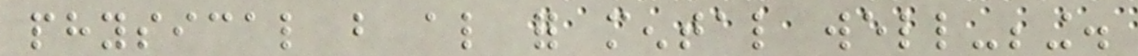physical but also for mental well-being.
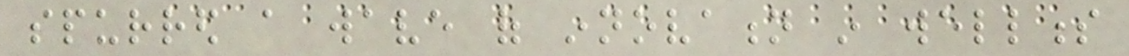spurred a wave of innovation in wellness
